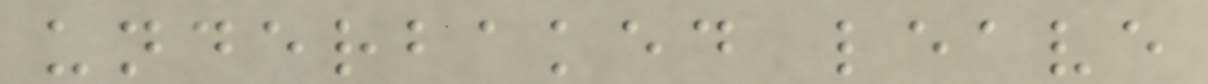underbaked leave
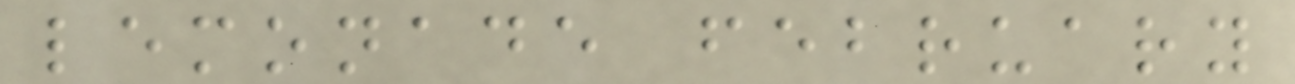lemonade february
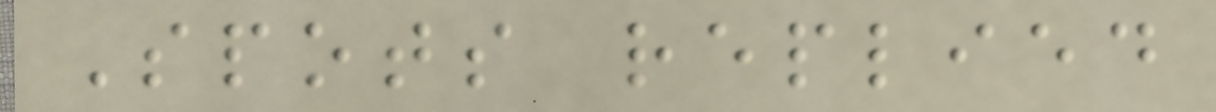Spots replied
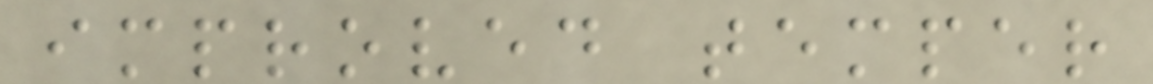improved temper
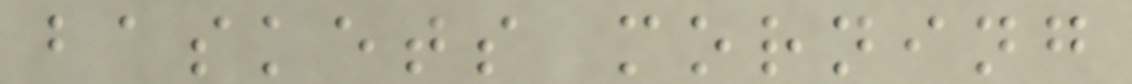baskets morning
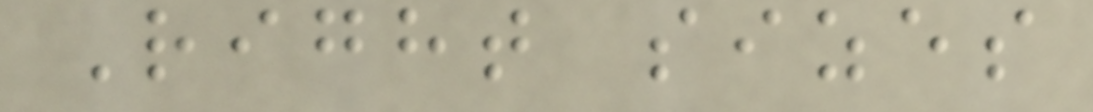Right sizes
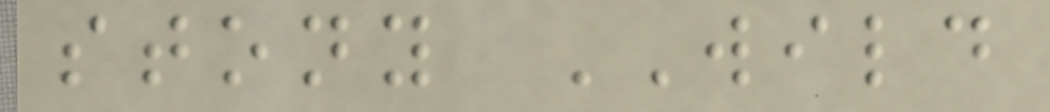stony WILD
